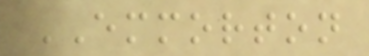EMMORTON
